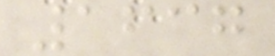1637
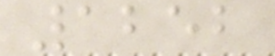1252
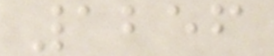1256
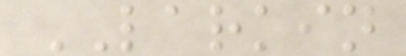LARKIN
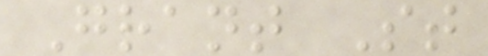Grant St
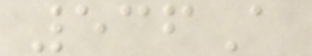536A
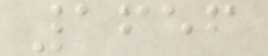1656
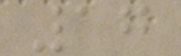17
